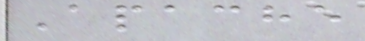Apache
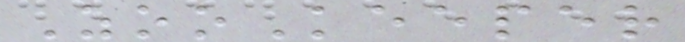ZooKeeper
